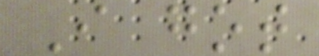I got
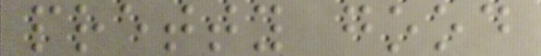pretty good
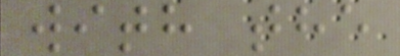with the
